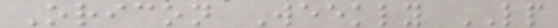Oricon Weekly LP
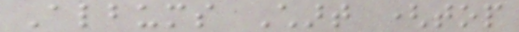Albums Chart (top
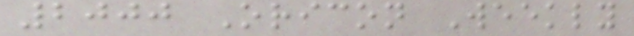2000 Oricon Weekly
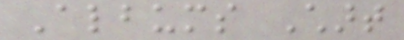Albums Chart
